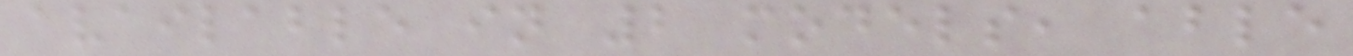available in 2 models, able
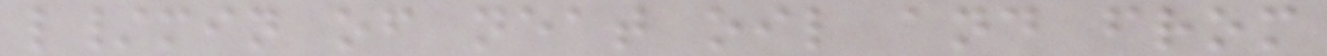l/min of neat oil and from
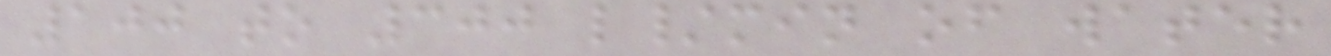100 to 300 l/min of water
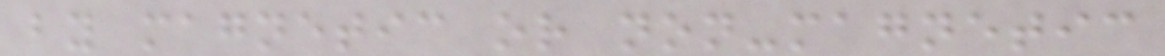by magnetic or non-magnetic
